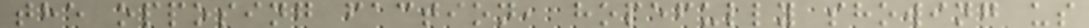the opposing faction, hopefully showing us
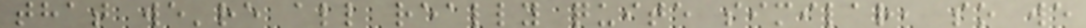that we're all really quite similar, so we
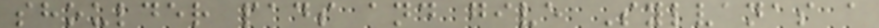shoulder pads and give Sylvanas a
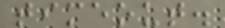timeout.
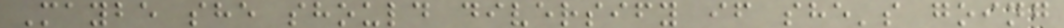Maybe she should diversify if she's going
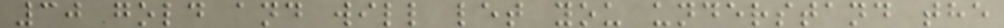30 gold and will let you understand the
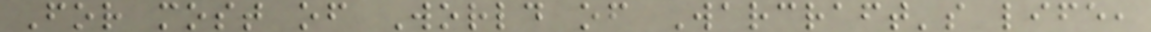For most of World of Warcraft's life,
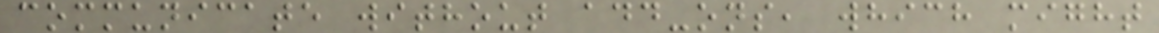communicate without add-ons, which might
